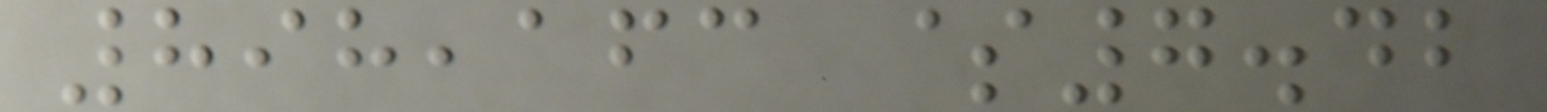898,163 $7.42
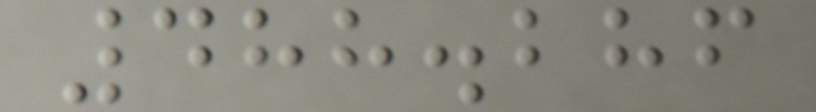488.286
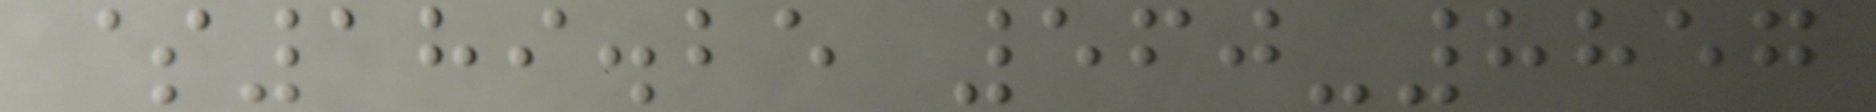$189.25 560-8857
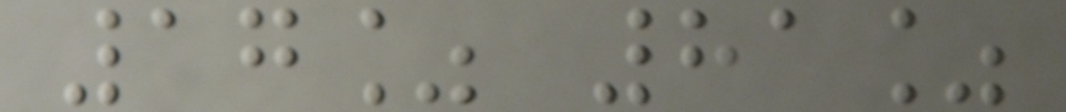17% 81%
